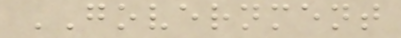GOVERNMENT
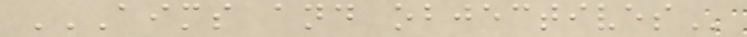AIMS AND OBJECTIVES
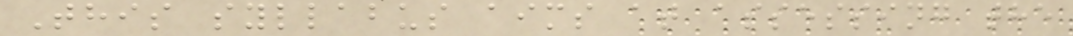This syllabus aims at assessing the
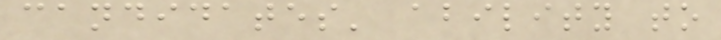candidates' ability to
